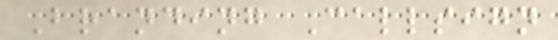Branding Callsign
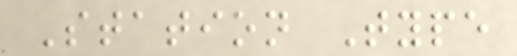Station Type
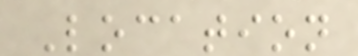Location
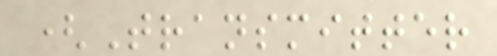(Transmitter
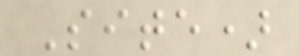Site)
